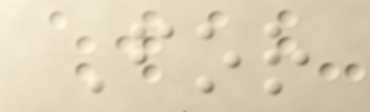For
